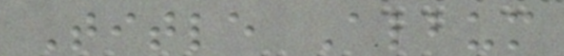Title Album
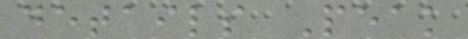details Peak
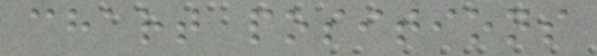chart positions
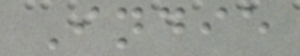Indie
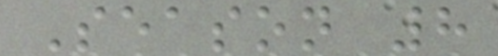Season 8
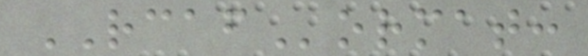RCAFormat:
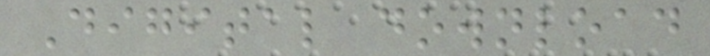Digital download
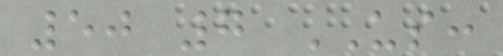50 7 US:
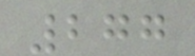277
